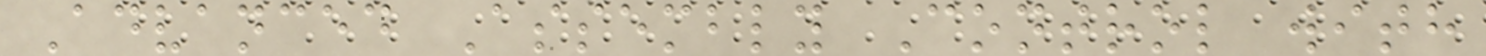Advanced Assembly Control with
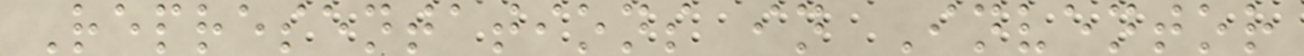Representations in Inventor
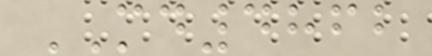MD4862
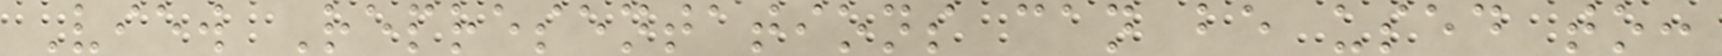View Representations can be used to:
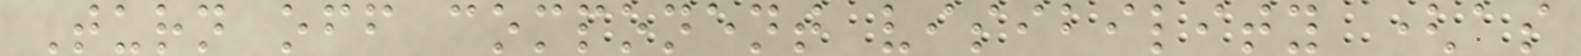Turn off component visibility (as
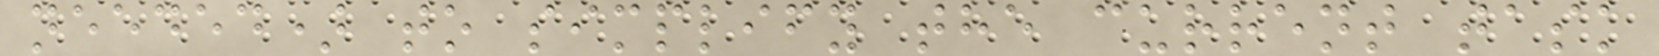needed) to simplify the current task
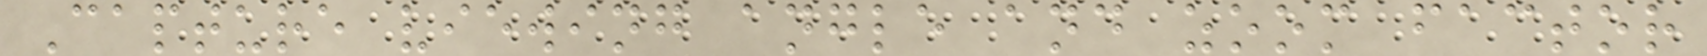Capture viewing angle and zoom factor
